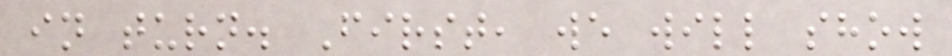in turn. First, we will show
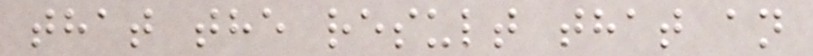that the result that an
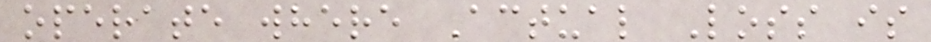operate where Actual Loss is
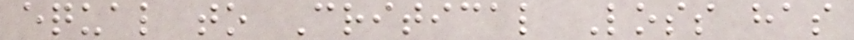equal to Critical Loss has
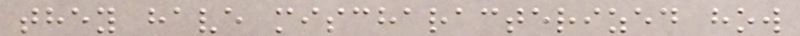they have mischaracterized how
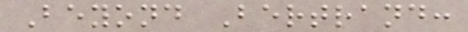Beyond Bertrand:
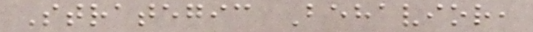Strategic Behavior,
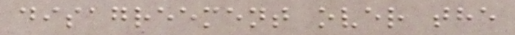disagreement over the
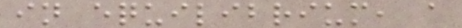in equilibrium, a
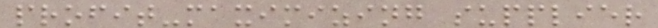profit-maximizing supplier
